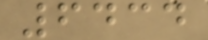6434
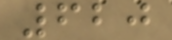620
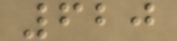620
